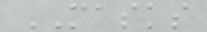MASKS
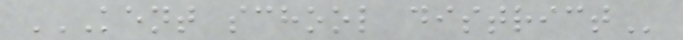KENT SCHOOL DISTRICT
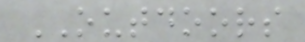OUTDOORS
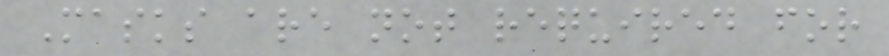Masks are not required for
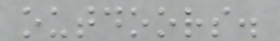outdoors.
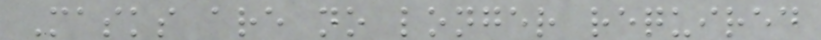Masks are no longer required
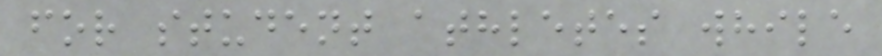for student athletes while
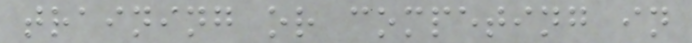training or competing in
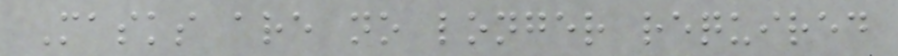Masks are no longer required
